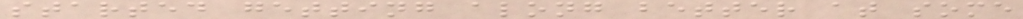started getting along better at some
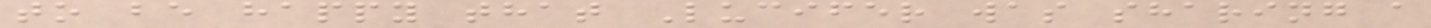to be happy that Lucifer was sharing a
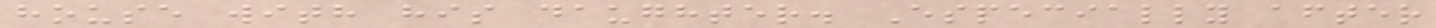house with his daughter. Especially after
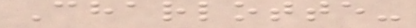Charlotte-
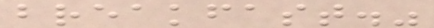breakfast."
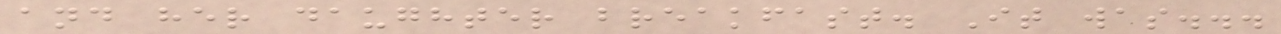and her daughter breakfast. It was...
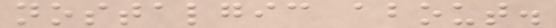nostalgic about.
